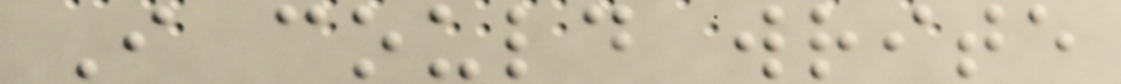I could write
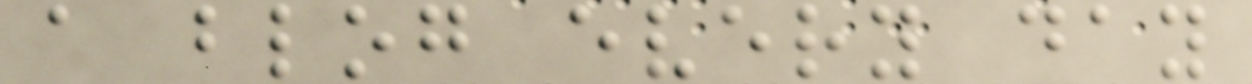a blog every day
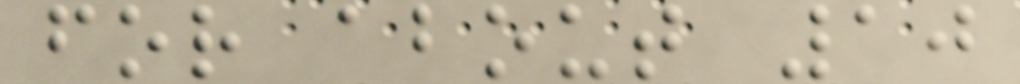for about 10
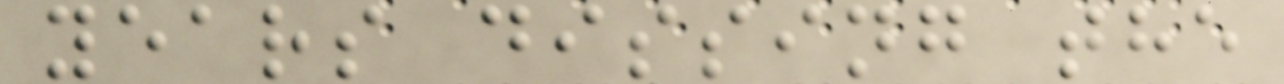years dissing the
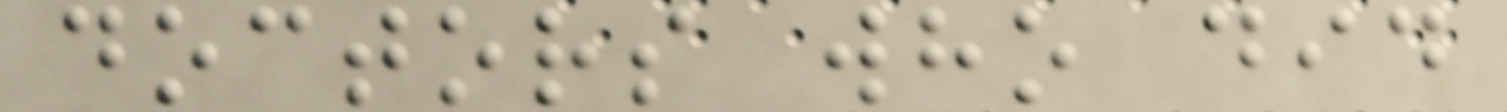doctors who did
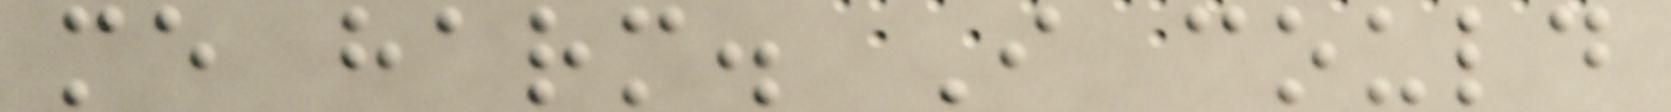me harm. I could
